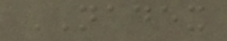NADEX
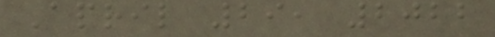April 29, 2022
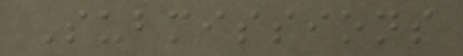Submissions
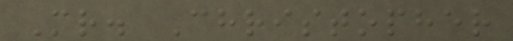Mr. Christopher
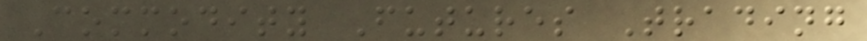Commodity Futures Trading
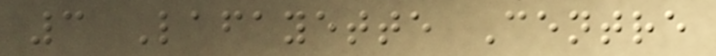3 Lafayette Centre
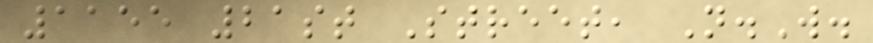1155 21st Street, N.W.
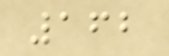162
